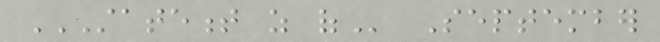STATEMENT AS OF September
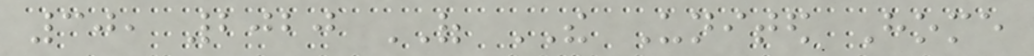30, 2020 OF THE United Home
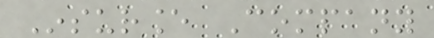Insurance Company
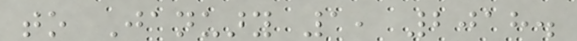to January 1, 2018.
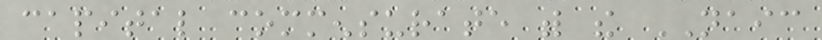capital commensurate with the NAIC
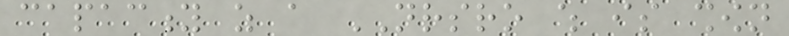capacity as a NRSRO which is shown
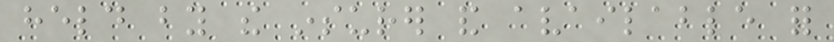held by the insurer and available for
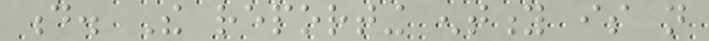d. The reporting entity is not
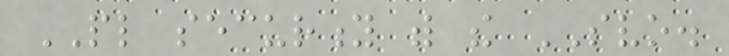PL security with the SVO.
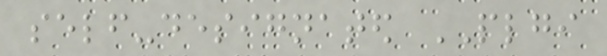self-designated PLGI
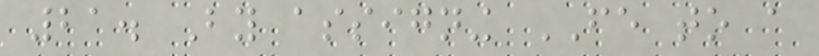21. By assigning FE to a
